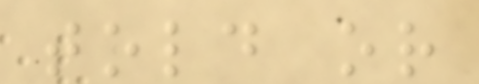told or
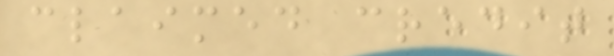claimed credit
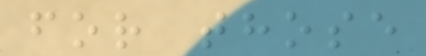for those
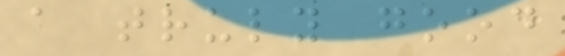a truly good
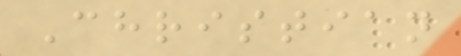Christian
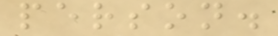person.
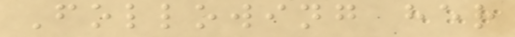Following her
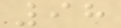98
